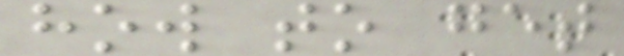how to get
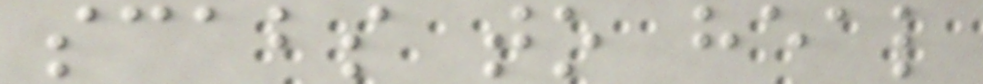scabs to heal
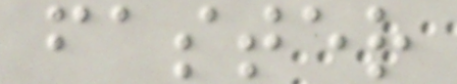faster
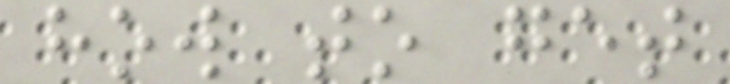how to get
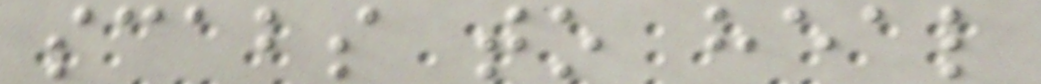scabs to heal
